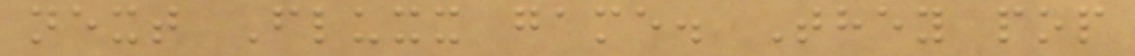next Fluxx game. They pop
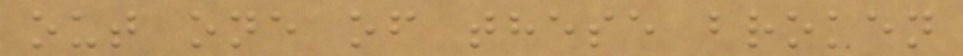out one of these broken
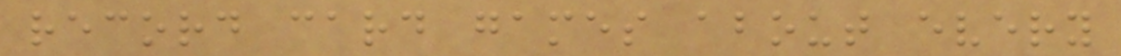record card games about every
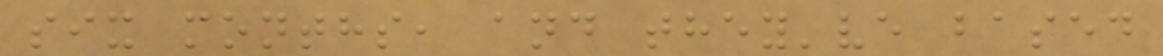six months, and they've based
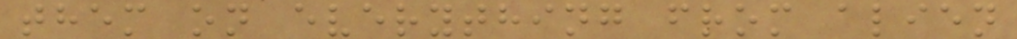them on everything from alien
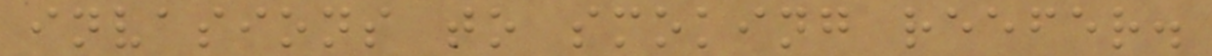invasions to smoking reefer.
